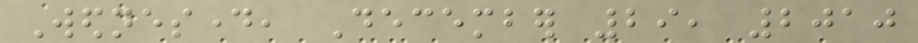Wednesday, December 29, 2010
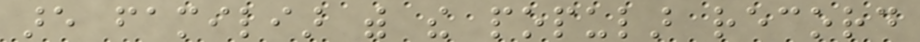are familiar with the popular record
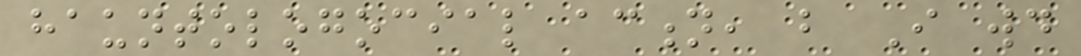hauntologocial action, but I would
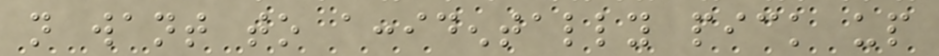not want to accidentally pick up
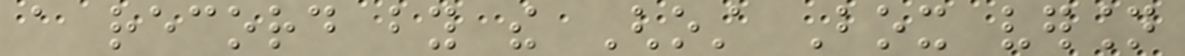a record by the Ghost Box version
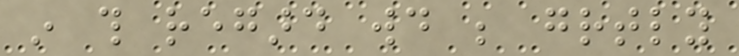in this regard would be greatly
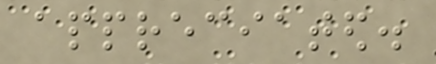appreciated.
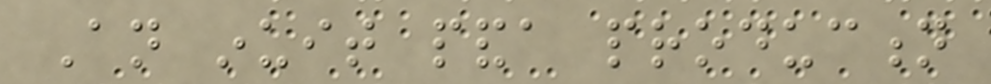An inuit panda production
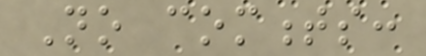No comments:
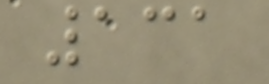131
